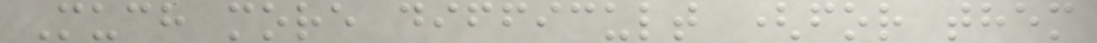Much more difficult (for them
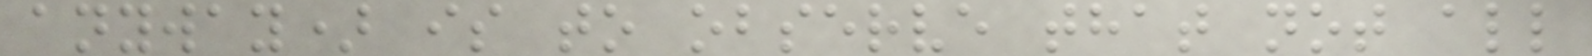anyway) is to observe that not all
